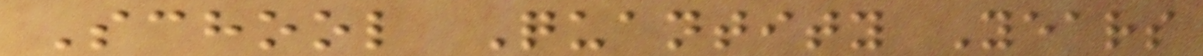School Quantity Years
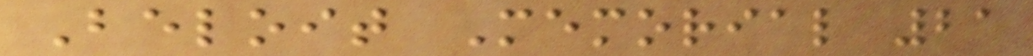Beloit Memorial 21
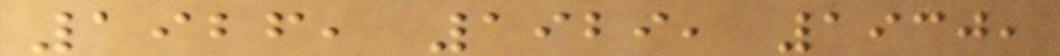1926, 1929, 1930,
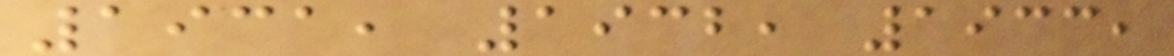1931, 1932, 1933,
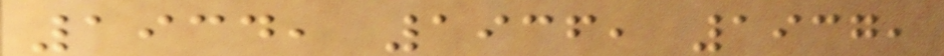1934, 1936, 1937,
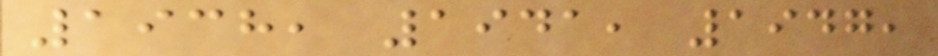1938, 1941, 1947,
